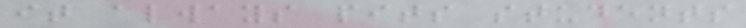it always pits students
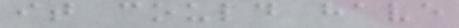it could have
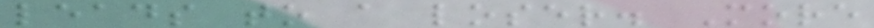leads to a loser. More
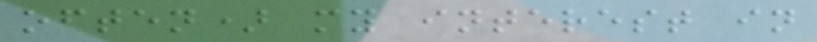often) my interest in
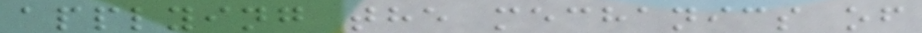applying the mechanics of
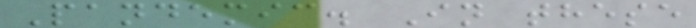Pandemic. In these
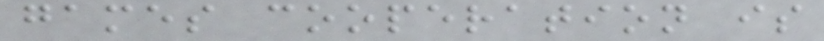games cooperation is
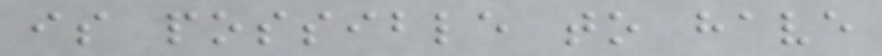is possible to have
